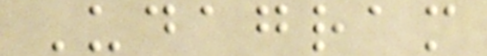Udagram
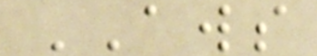AWS
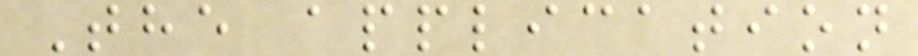The application
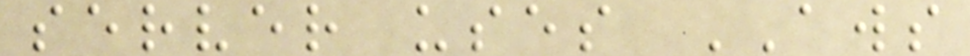server uses AWS
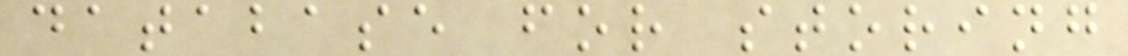database for storing
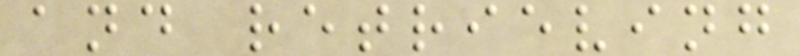and retrieving
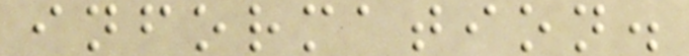information.
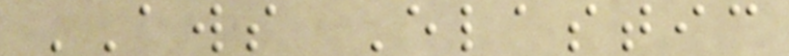AWS Elastic
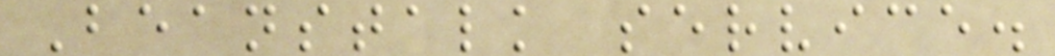Beanstalk service.
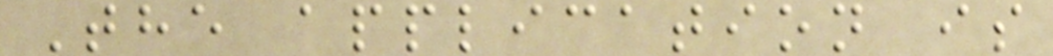The application is
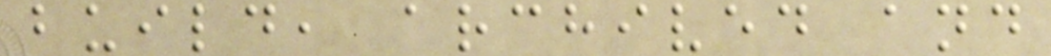build, archived and
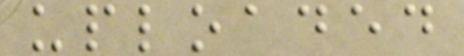uploaded
